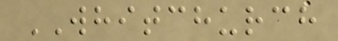WHITCHURCH
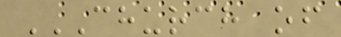CHURCH OF
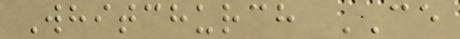Whitchurch CE
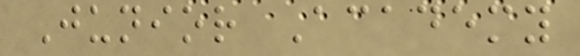Junior Academy
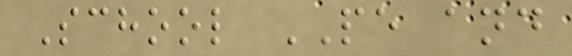School PE and
